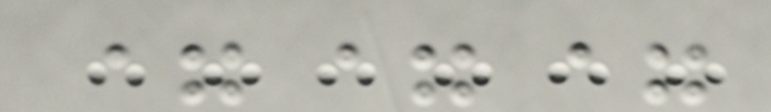===
